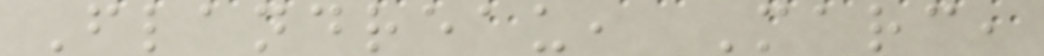Flandreau, Marc,
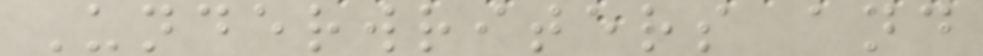Underwriters and
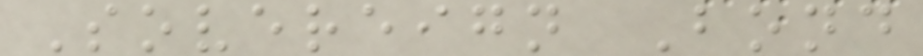Sovereign Bond
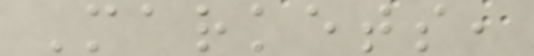Markets,
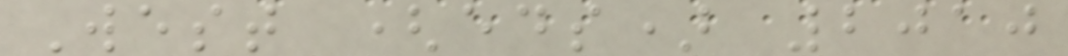West (eds) 2010
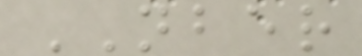NBER
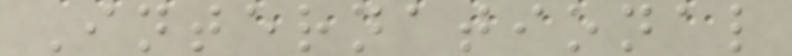International
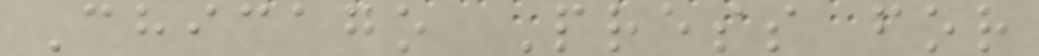Chicago Press for
